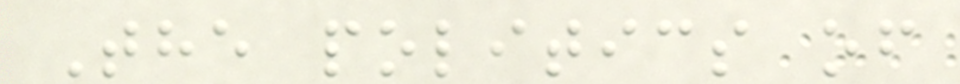The politics of
